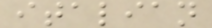italian
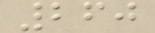260
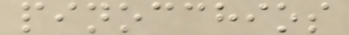pinocchios
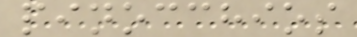pinocchios
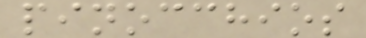pinocchios
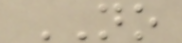NO
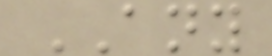ANY
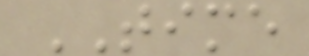TIME
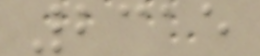2315
